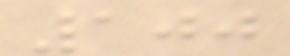100
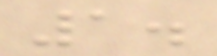1.
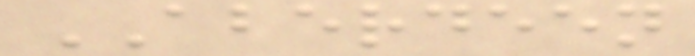ABERDEEN
